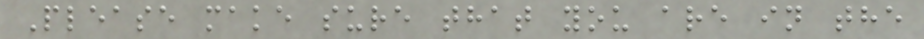Please make sure that you are in the
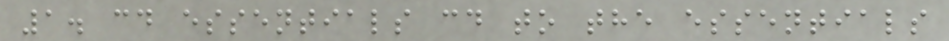1. cd essentials cd to the essentials
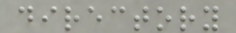directory
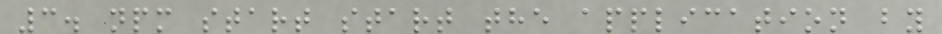3. npm start start the application by
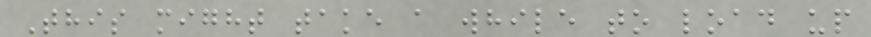This might take a while to load up
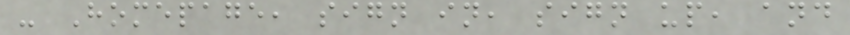- Homepage, sign in, sign up, and
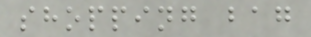shopping bag
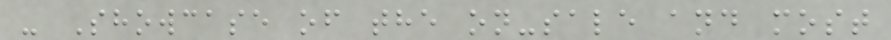- Showcase of the on-sale and most
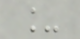_
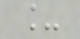_
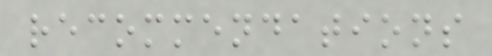recommendations
